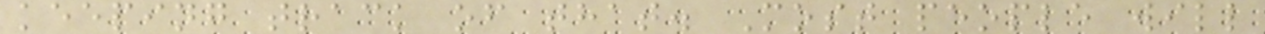keeping track of that. Most people will
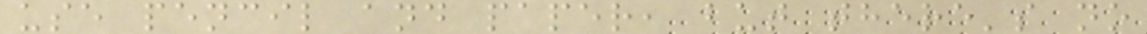use pencil and paper, but there's no
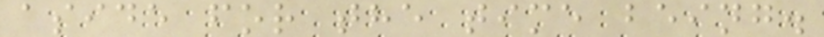aside for the time being.
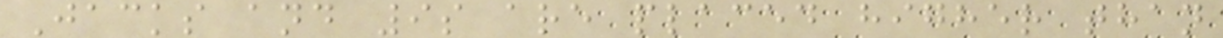Jacks and 9s are placed higher than
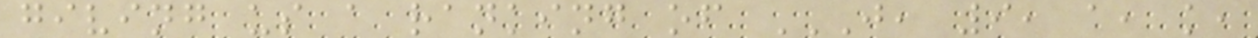giving us a ranking of J, 9, A, K,
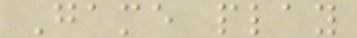Game play
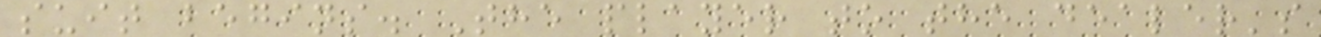suit begins. The player to the dealer's
